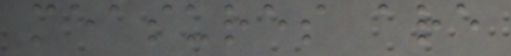measures are
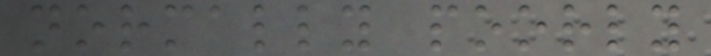normally poorly
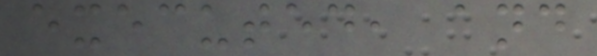executed, and
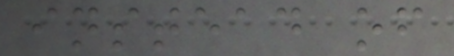instead of
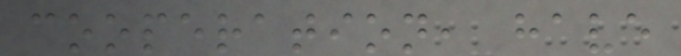cooperation, have
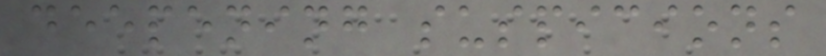deepening suspicions
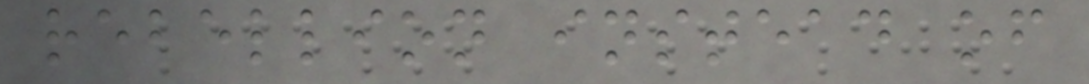rebellion instead of
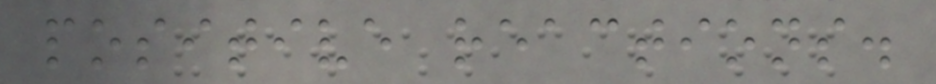positive reactions.
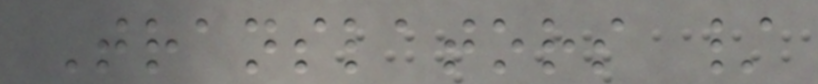Translators /
